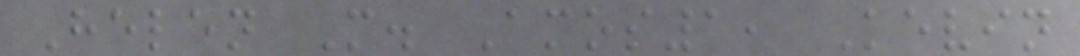Helen M. Amos1, Kevin
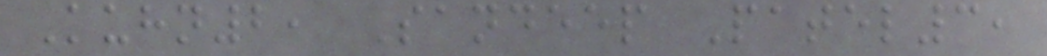Kuhn2, Sandeep Patel3,
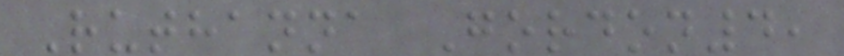Ruthanna Gordon4,
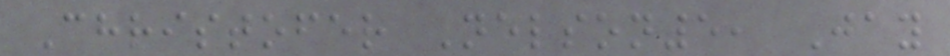Christofer Nelson5, Jay
